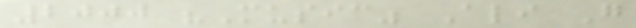2000 "Music" Ali G
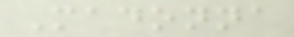Madonna
